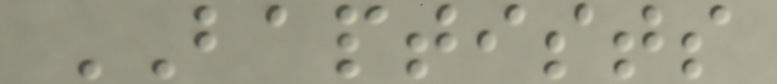BAPTISTS
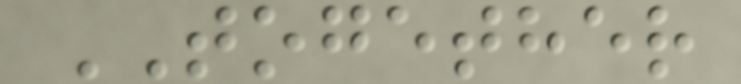TOGETHER
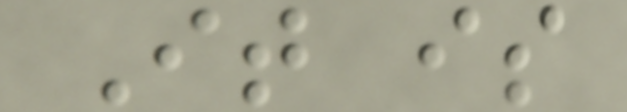It is
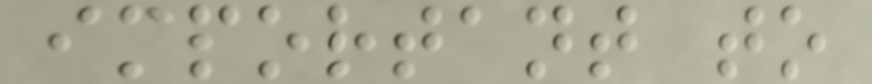important to
